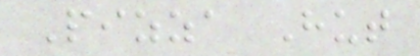Pizza Hut
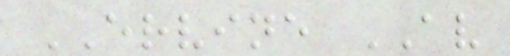ERVINE AV
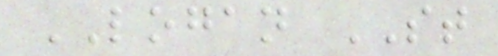LOGAN ST
